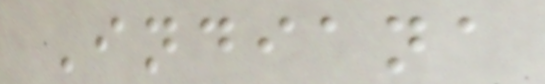Indiana
